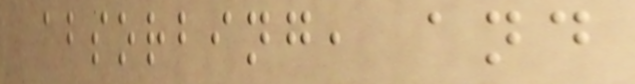absorbing, and
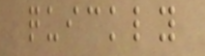quickly
